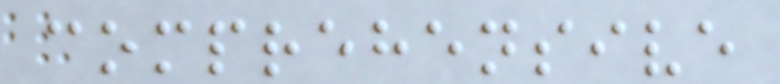comprehensive
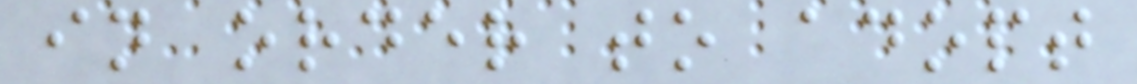in order to adopt
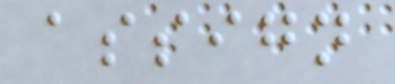assign
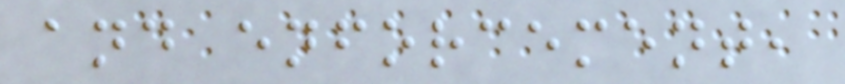and enforcement,
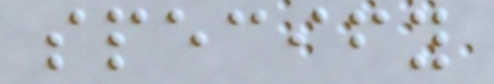specify
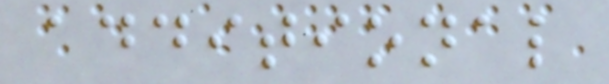additional
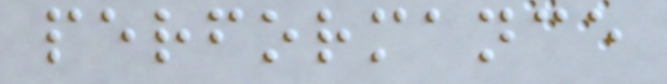performance
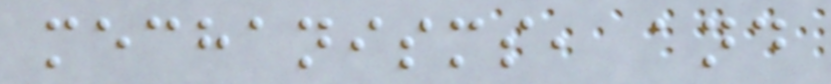mechanisms, and
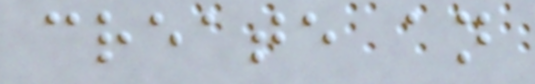create an
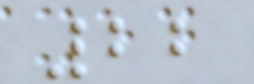22
